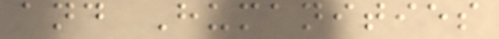and Humanities
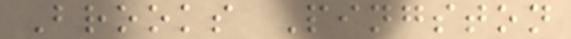Brooks Pingston
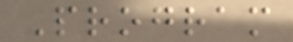Program
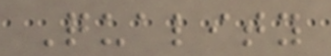Quality
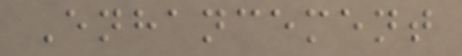Enhancement
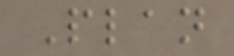Plan
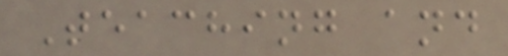Teaching and
